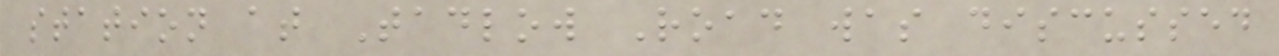station at Tadlow Road was discussed
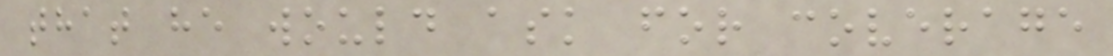that he would ask for coverage
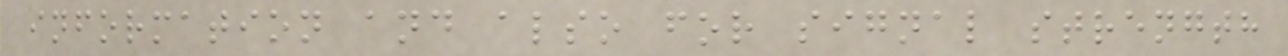information and also for signal strength
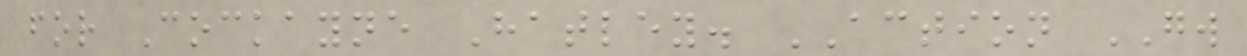for Cockayne Hatley. ACTION GW
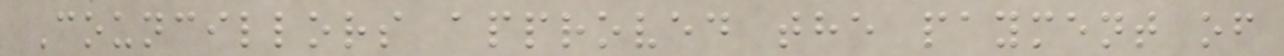Councillors approved the payment of
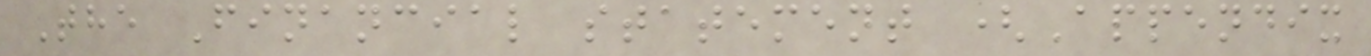The Financial statement (Appendix
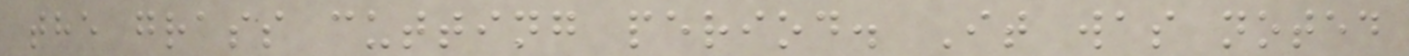the grass cutting period. It was noted
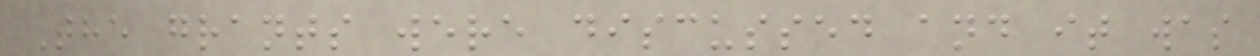The grants were discussed and it was
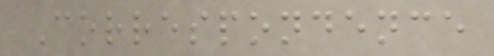Correspondence
